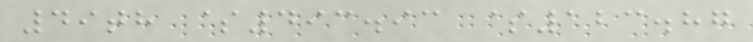49th $493.93 $123.87
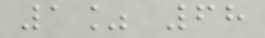1% 68
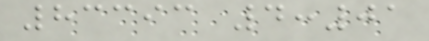83393 4:01
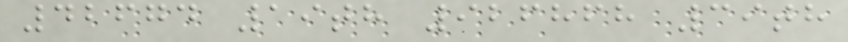42674 19th 926868 39th
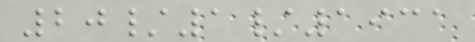20/1/1931
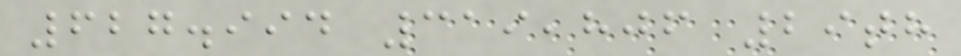627.994 319,806 29th
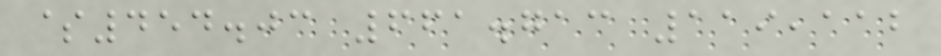$454.03 661.713 119,112
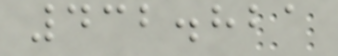432.821
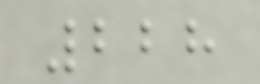228
